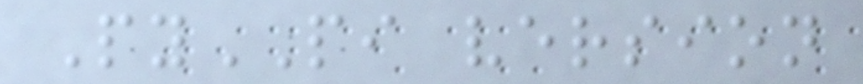PyPI version
